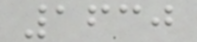1630
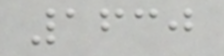1630
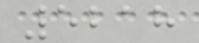5218
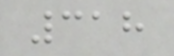318
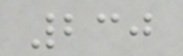230
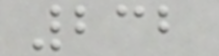232
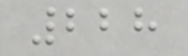228
